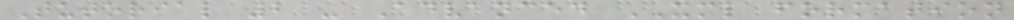Tutorial 2 - Advanced XML formation
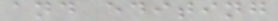and editing
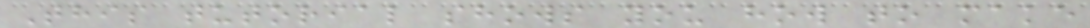This tutorial shows you how to make
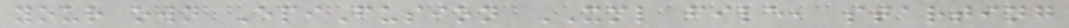your own EpiFusion XML file, starting
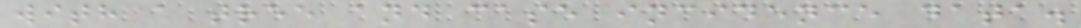with a tree and case incidence data.
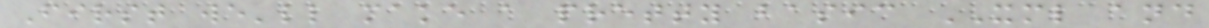First we'll make a pretty basic XML and
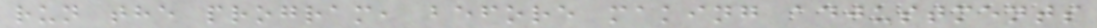run the program, before making adjustments
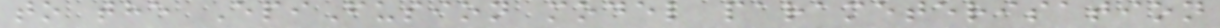to the EpiFusion model parameterisation
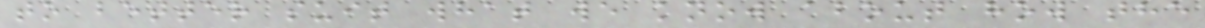to better suit what we know about how the
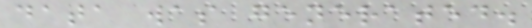data was generated.
